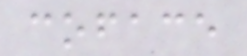coface
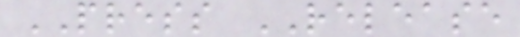PRESS RELEASE
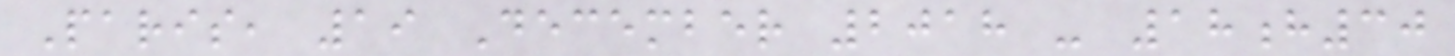Paris, 19 December 2018 - 18h30
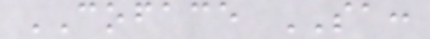COFACE SA:
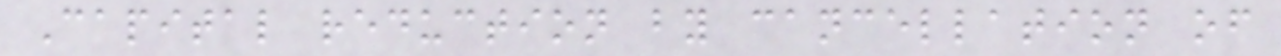Capital reduction by cancellation of
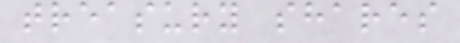treasury shares
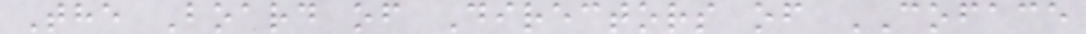The Board of Directors of COFACE
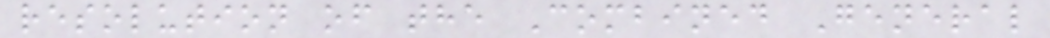resolution of the Combined General
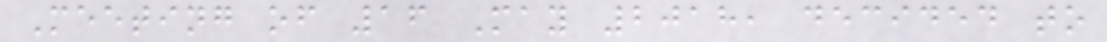Meeting of 16 May 2018, decided to
